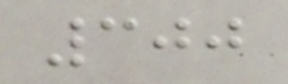300
